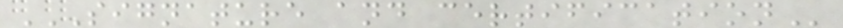SIGNATURE AND CERTIFICATION
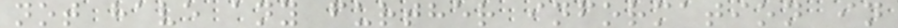not have any further information in
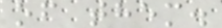of them.
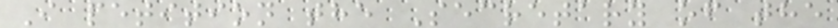I petition the Secretary of the
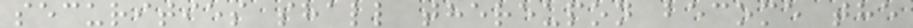securities shall thereupon become the
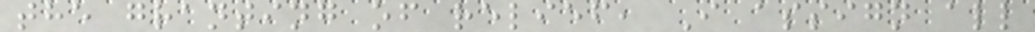the granting of relief, I assign all
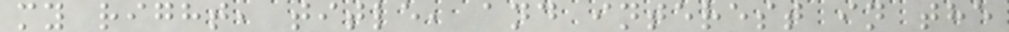my right, title, and interest in the
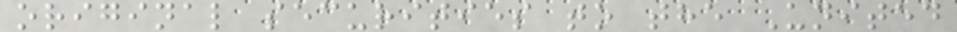original securities to the United
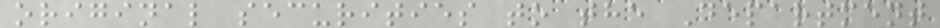original securities to the Department
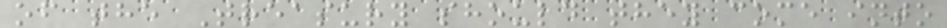of the Treasury should they come into
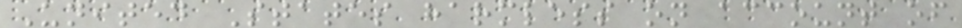United States harmless on account of
